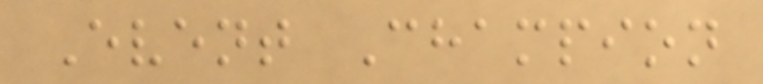Event Champion
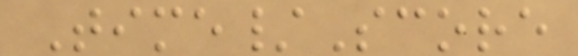Time/Score
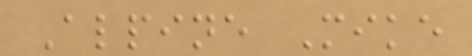Alpine Mike
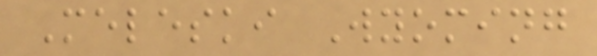Meleski Wyoming
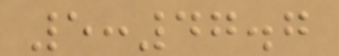5:47.7
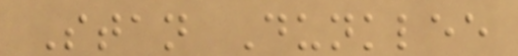Stan Dunklee
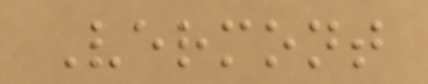Vermont
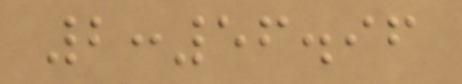2:56.96
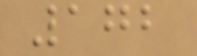172
